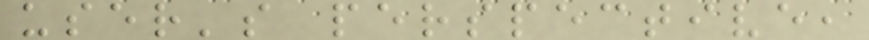user's perspective,
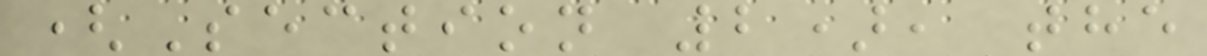(Section 2), the
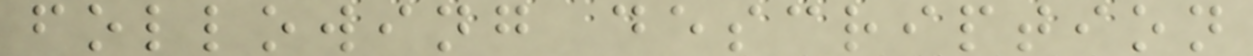following description
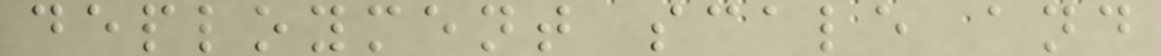deployment scale and
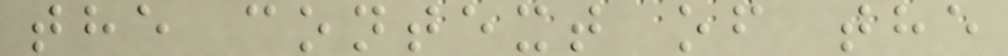the context of the
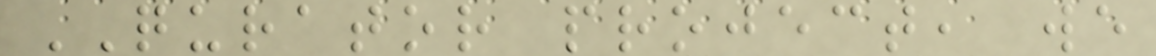QURATOR project, we
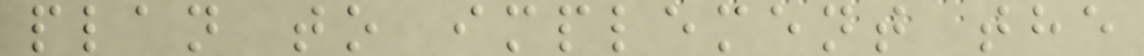plan to implement the
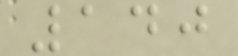140
